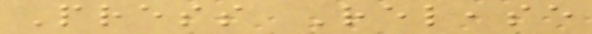Press Release
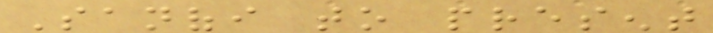Sanofi to present
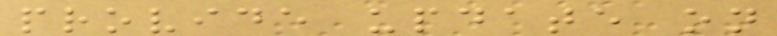provide update on
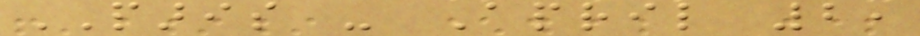PARIS - April 2,
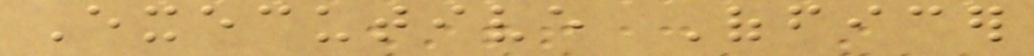Executive Officer
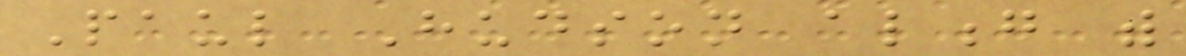Paul Hudson along with
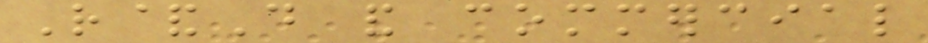R&D and commercial
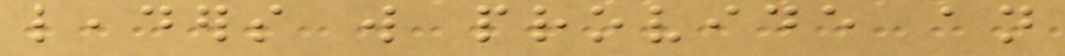leaders will provide an
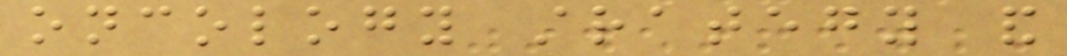oncology strategy and
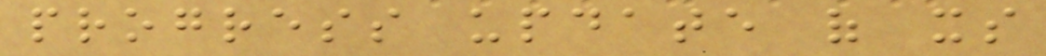progress update of its
